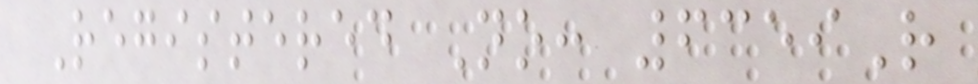Registered No: 6359R
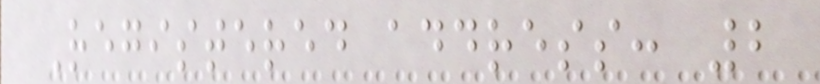Registered address: 2
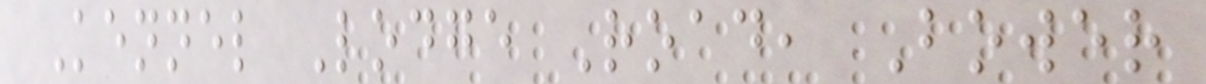Kennel Lodge Road, Bower
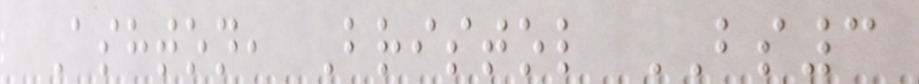Ashton, Bristol BS3
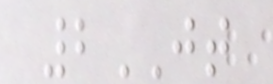2JT
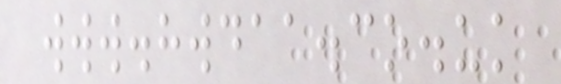www.hwdaa.co.uk
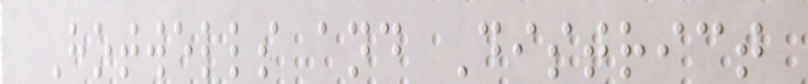Hotwells and District
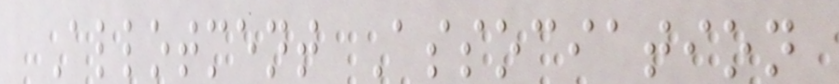Allotment Association
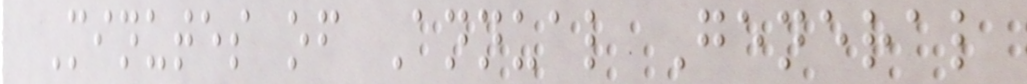Minutes of Annual General
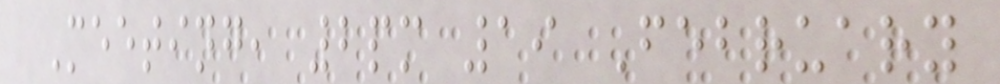Meeting, 2pm 19 February
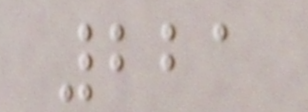221
